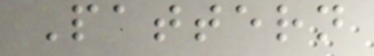Pattern
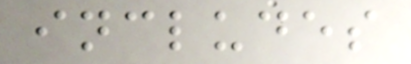includes
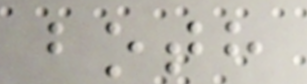both
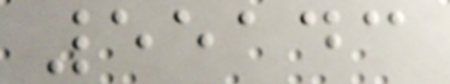55143
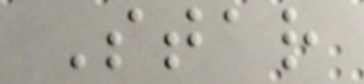Star
